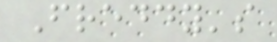Freddy's
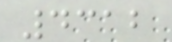4312
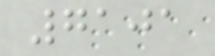7101
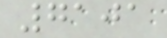7101
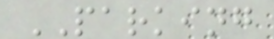PARKING
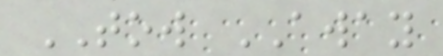TOW AWAY
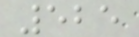525
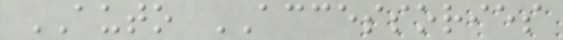AUTO ACCESSORIES
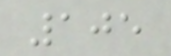105
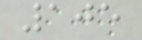105
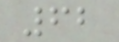62
